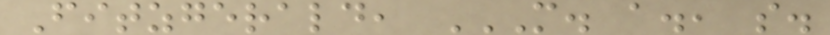Fitzgerald, M. A., S.
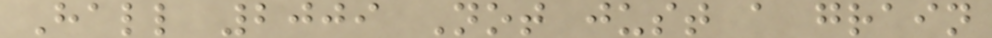Hall 2009 Not just a grain
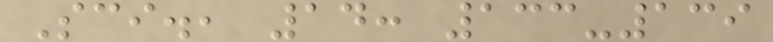Sci., 14: 133-139
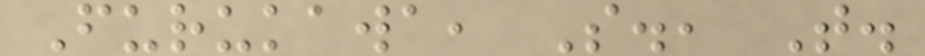Furukawa, S., T.
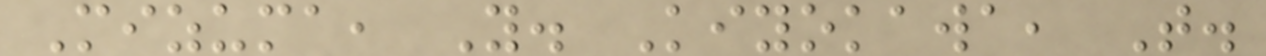Mizuma, Y. Kiyokawa, T.
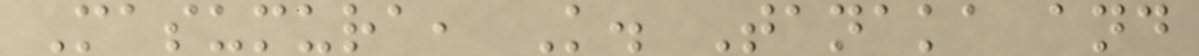Masumura, K. Tanaka and
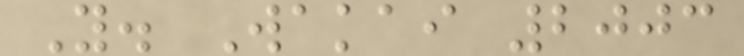Y. Wakai 2003
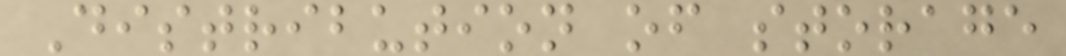Distribution of storage
